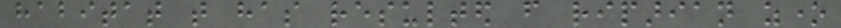habitat that has resulted from riparian zone
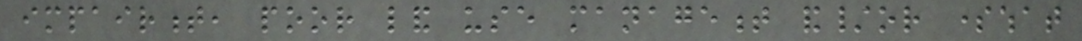impairment, poor land use management and/or somewhat
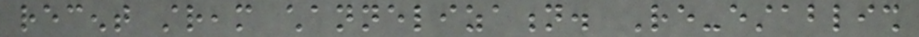recent stream channelization. Re-establish
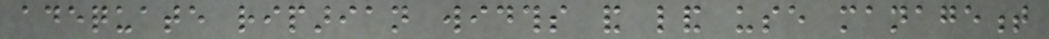adequate riparian widths and land use management
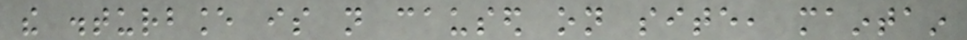the disturbance is not caused on site, maintain
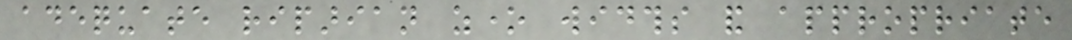adequate riparian zone widths and appropriate
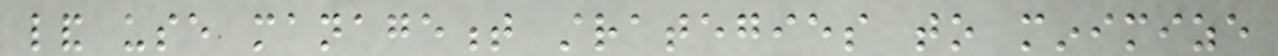land use management strategies to minimize
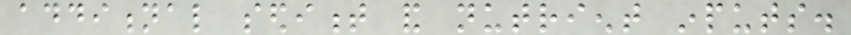additional sediment and nutrient inputs.
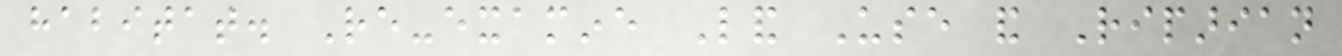habitat. Re-examine Land Use and Riparian
